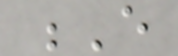E
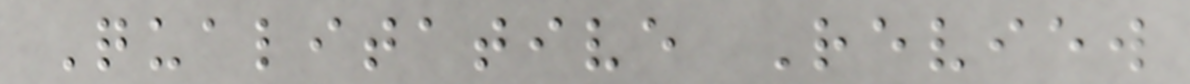Qualitative Review
